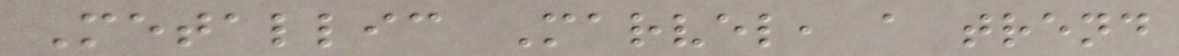Metallic Marvel, a trend
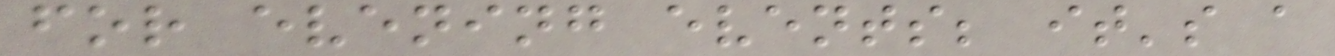for evening events; it's a
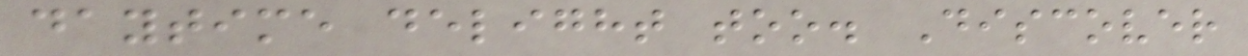daytime delight too. Discover
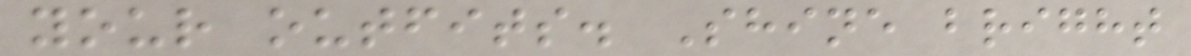your outfits. Shine bright
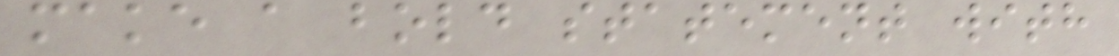make a bold statement with
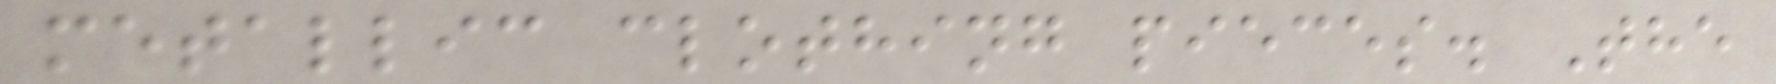metallic clothing pieces. The
